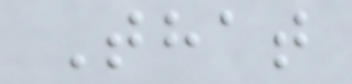That
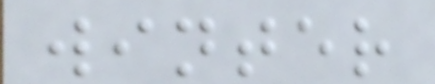winter
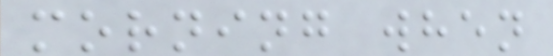morning when
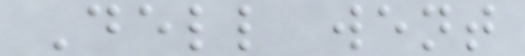Dell went
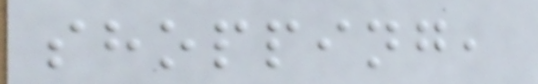shopping,
